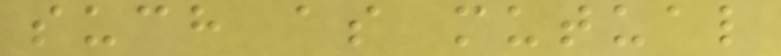such as mutual
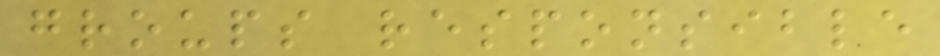groups responsible
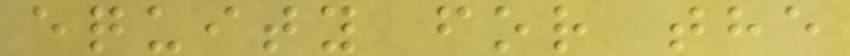equity for the
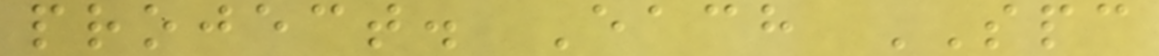project. Each SPC
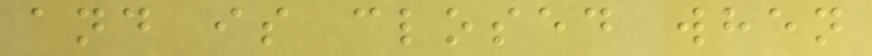and is closed when
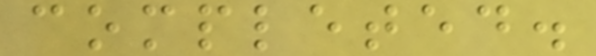completed.
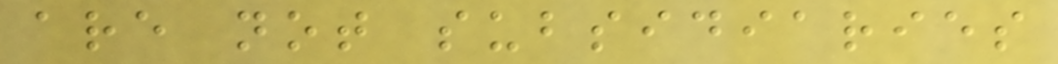are not subsidiaries
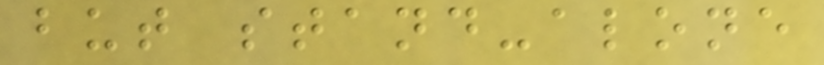but stand-alone
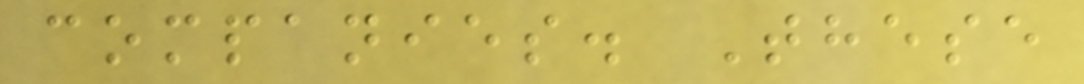companies. These
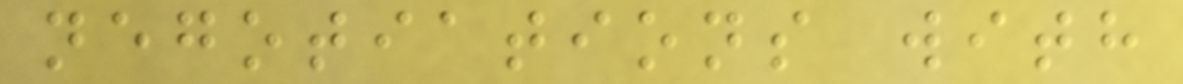negotiations with
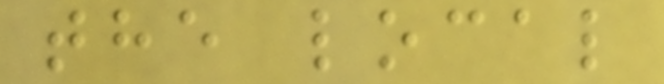the local
